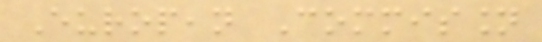European Commission
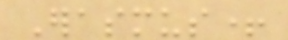Erasmus+
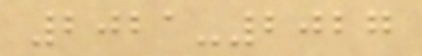2021-2027
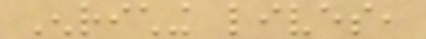Enriching lives,
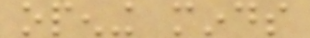opening minds
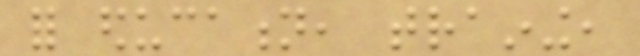for education, training,
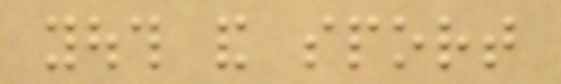youth and sport
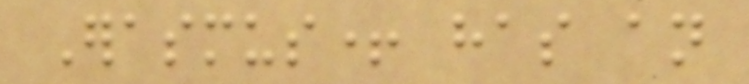Erasmus+ has an
